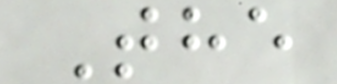The
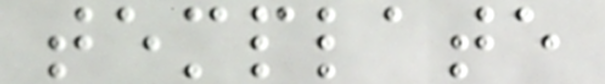template
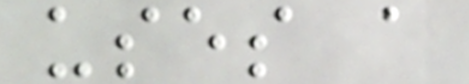uses a
